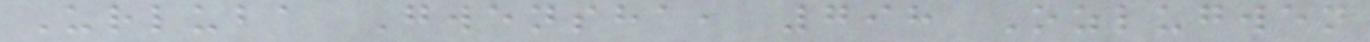Urluba Gwensha, 798 Ozlugwen
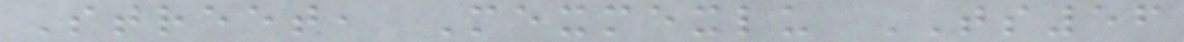Street, Mexmexlu TS56
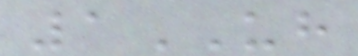1UH
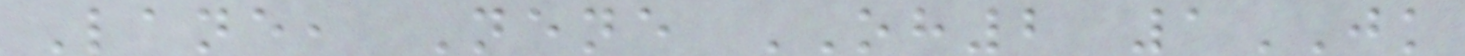Lane, Nene OH2 1JK
